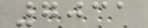7031
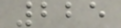225
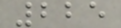225
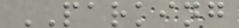PARKING
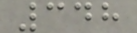348
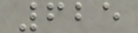625
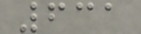631
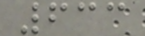633
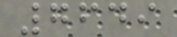7649
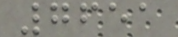7651
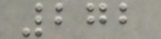272
